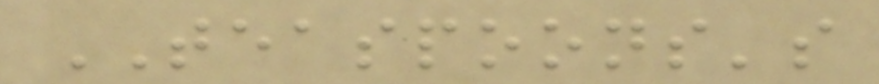TEASPOONS's
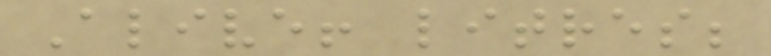Alive! litres;
